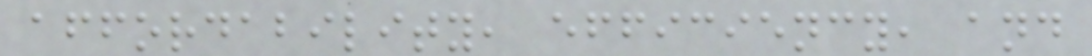affordability, efficiency, and
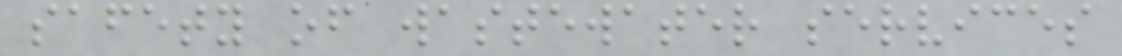safety of wastewater services
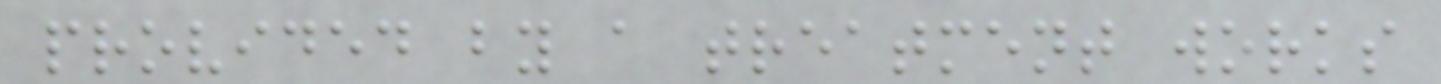provided by a treatment works
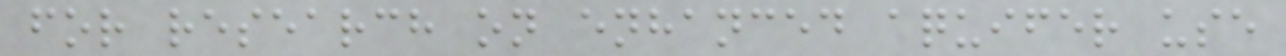for research on enhanced aquifer use
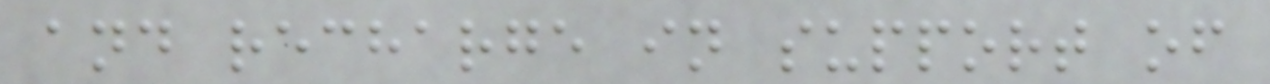and recharge in support of
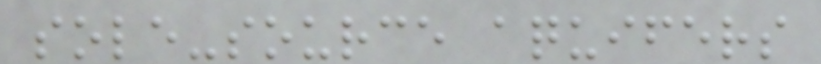sole-source aquifers
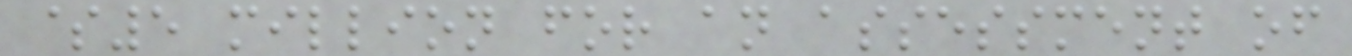$5 million for an assessment of
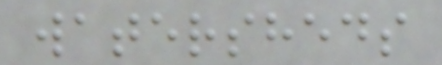watersheds
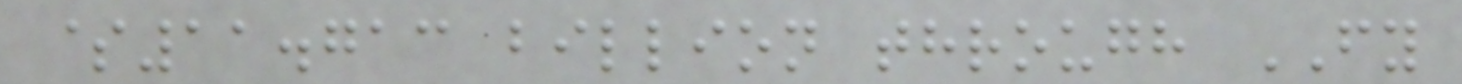$11.713 billion through FY
